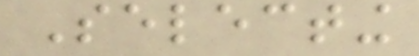Selecting
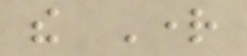the Right
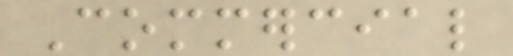Commercial
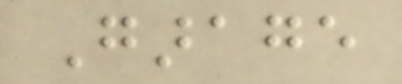Garage
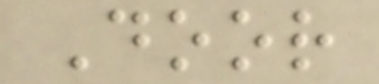Door
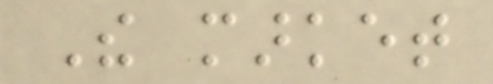The market
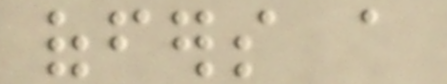offers a
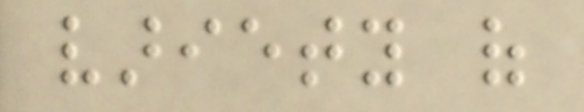variety of
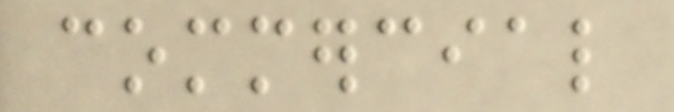commercial
